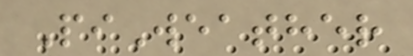PiWeather
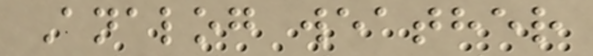Analog weather
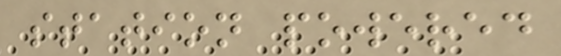station powered
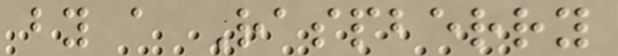by a Raspberry
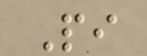Pi
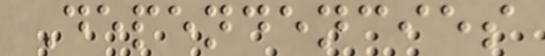Dependencies
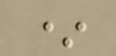*
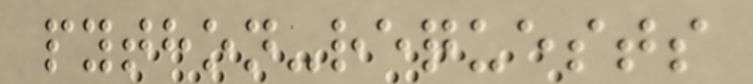python-requests
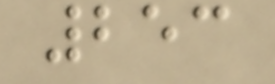253
